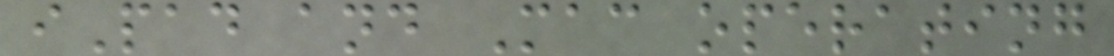iPad and Mac operating
